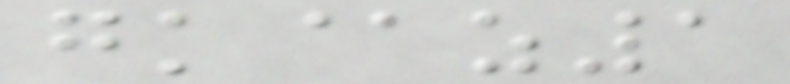gk@z1
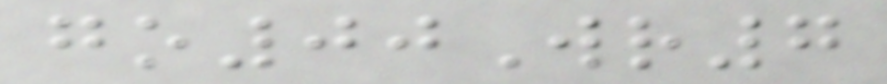go00Wr7
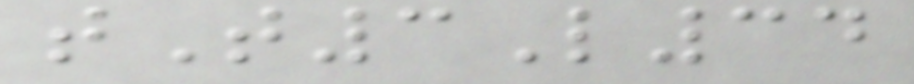tT3L34
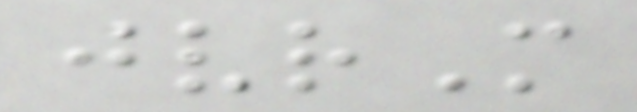jvrM
